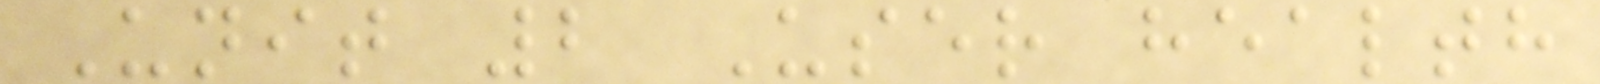Unit 2 User health
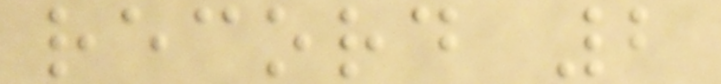record 2
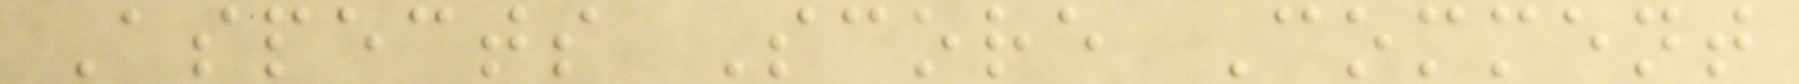Aspects Score Comment
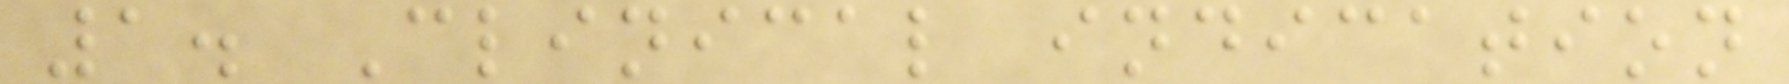1. Clinical indication
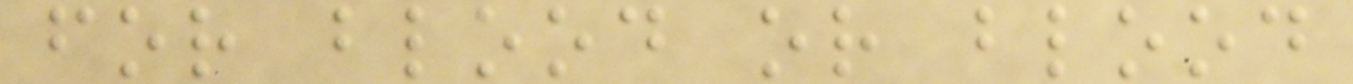for blood or blood
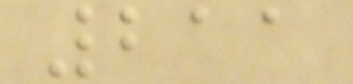211
